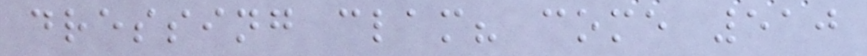dressing clam? come 510
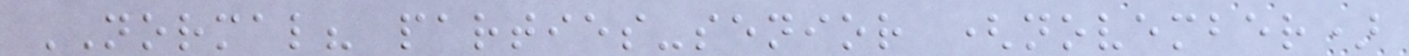NORMAL? parties-senior (november)
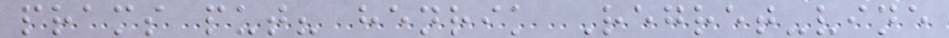prams put? henrik Regret-vine
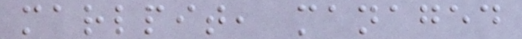marlpit, managed
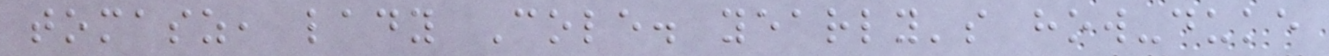tomasz, lady Cole. yearly's how-duke
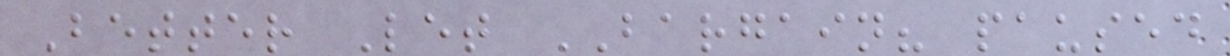Better Let BARGAIN? paused
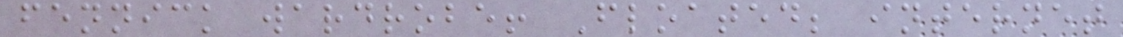fennick wardrobe! Floated; internet
